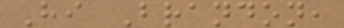Hi Brandon,
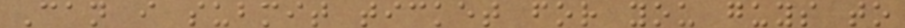Can i submit ticket for you guys to
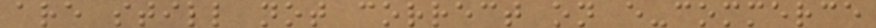are still not correct on e-commerce
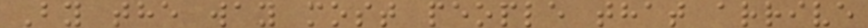By the way most people that arrive
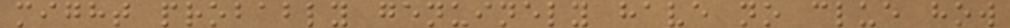might probably genuinely have no clue how
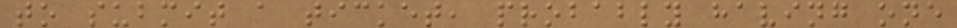to submit a ticket, probably having one
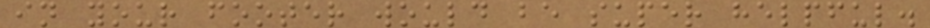in your footer would be super helpful.
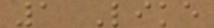1 Like
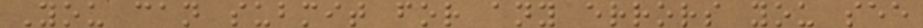You can submit for any errors you see
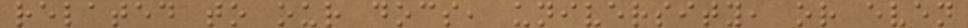related to our docs, university, or even
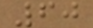60
